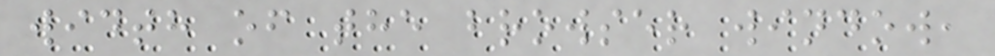width of the browser window,
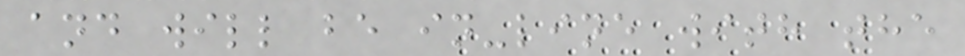and will be in-line with the
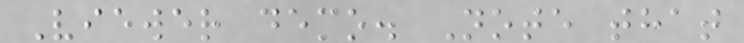Viewer demo. Note that
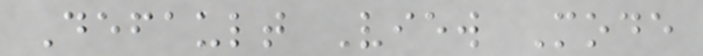Default View Mode
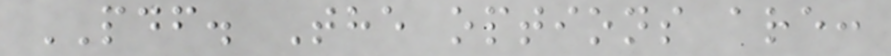PDF. The options are:
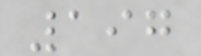197
